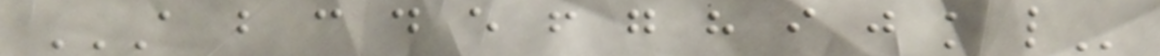A B C D E F G H I J K L
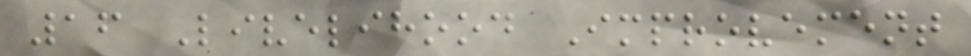16 Livelihood Improvement
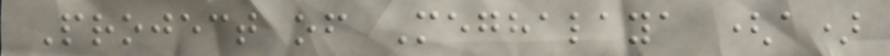Project of Meghalaya (a)
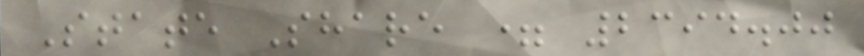State Share = 2394.00
